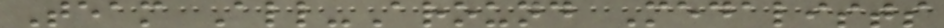Team All-Around Medalists
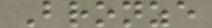Bronze
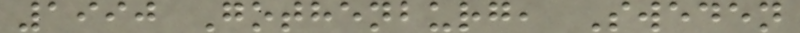1990 Gothenburg, Sweden
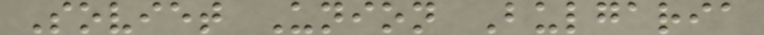Soviet Union Bulgaria
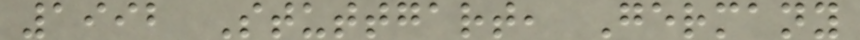1992 Stuttgart, Germany
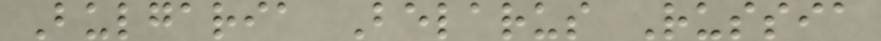Bulgaria Belarus Russia
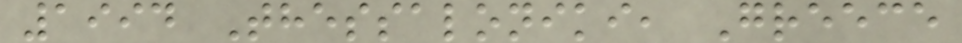1994 Thessaloniki, Greece
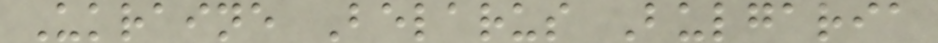Ukraine Belarus Bulgaria
